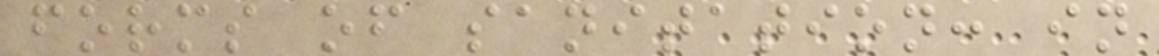forms of sanitation: in
